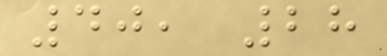40, 28
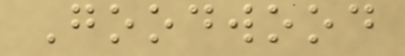Goodwood
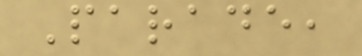Parade,
